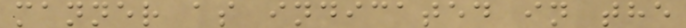manner as indicated in the
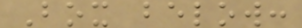Box below:
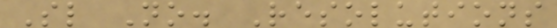Sl No. Resolutions
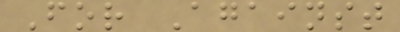For Against
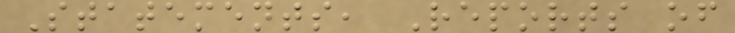Statements, Reports of
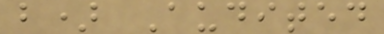b) Audited
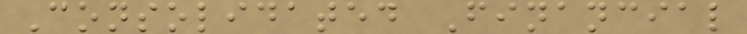Consolidated Financial
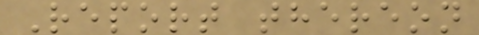Report thereon
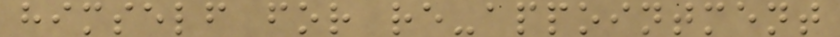himself for re-appointment
